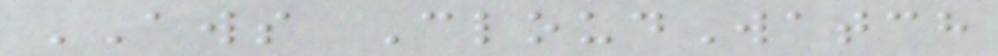AWS CloudWatch
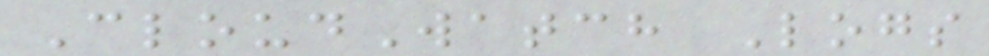CloudWatch Logs
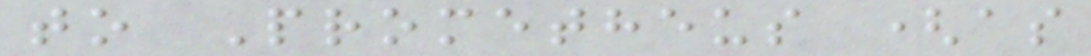to Prometheus (as
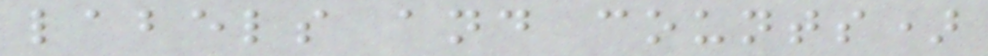labels and counts)
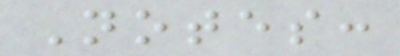Notes:
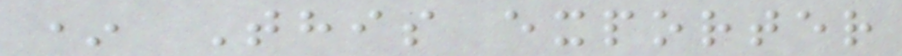* This exporter
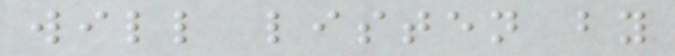will listen by
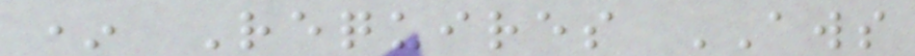* Requires AWS
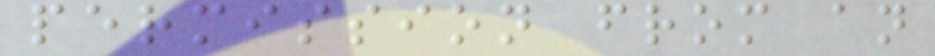permission from an
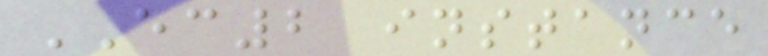EC2 instance
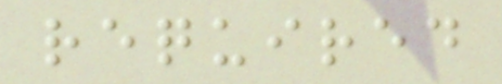required
